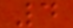4
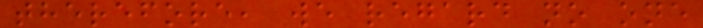therefore, we regard no one
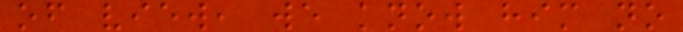of view, we know him no
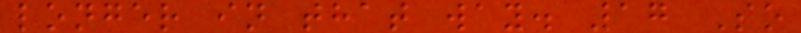longer in that way. 17 So
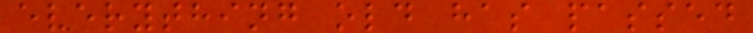everything old has passed
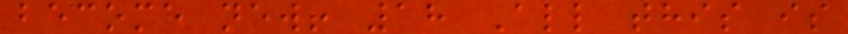become new! 18 All this is
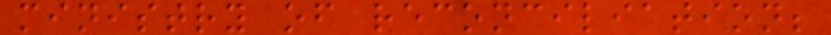ministry of reconciliation;
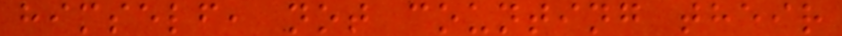himself, not counting their
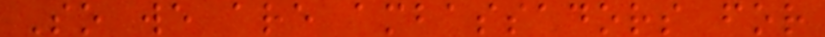So we are ambassadors for
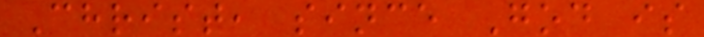Christ, since God is
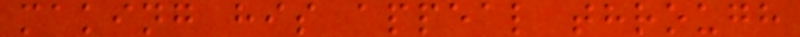making his appeal through
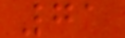71
